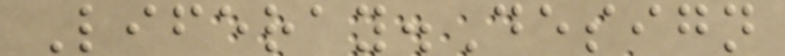Liferay.Design
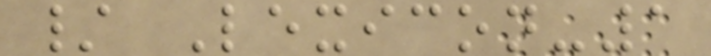/ Lexicon-1
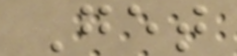Get
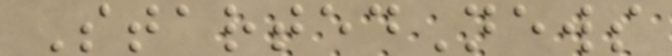StartedNews
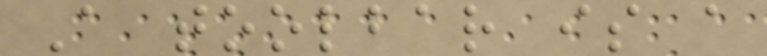A toolbar is a
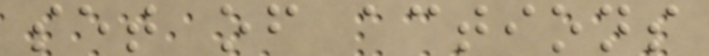set of actions
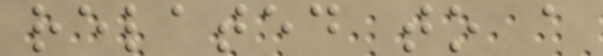related to a
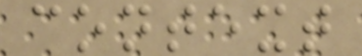context
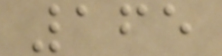165
